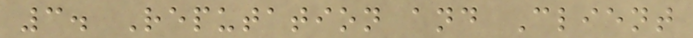3. Reputation and Client
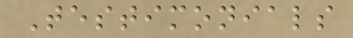Testimonials
